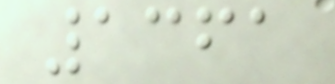1361
